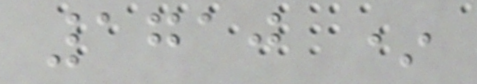1710 *
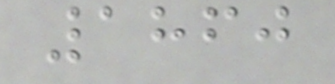1860
